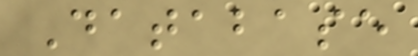Database
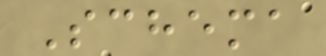Schema
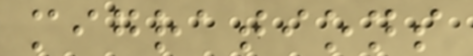migrations
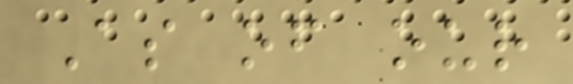As of our
